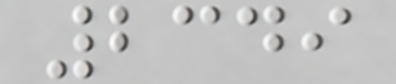2349
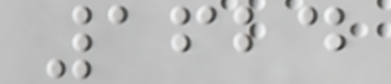1624
